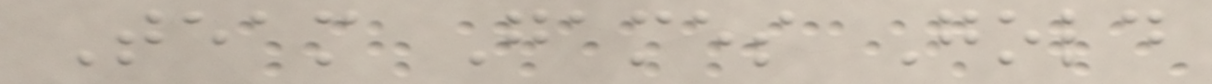Team Games Gold
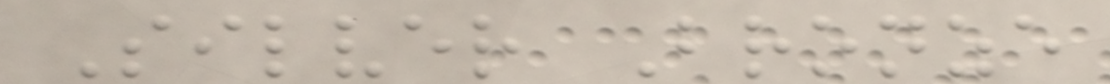Silver Bronze
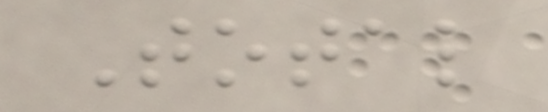Total
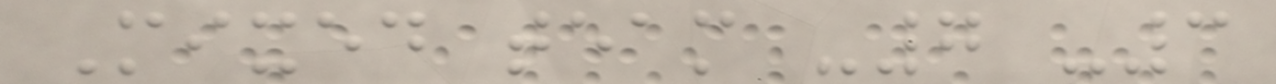Mixed team -7 -3
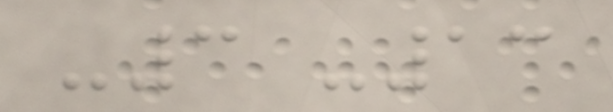-3 -13
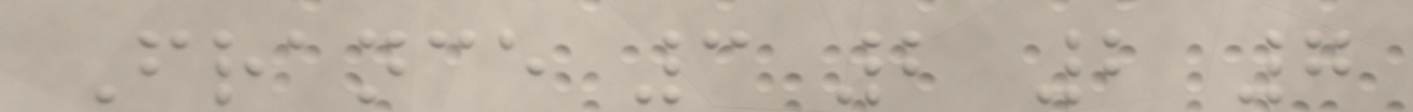France 3 2 2 7
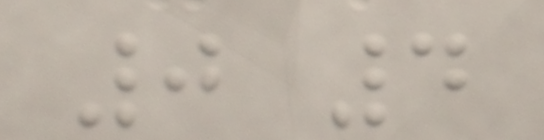0 4
